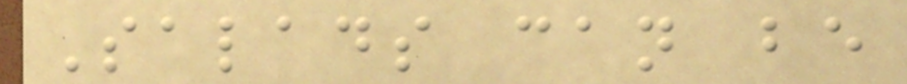Salads can be
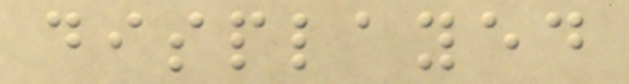displayed
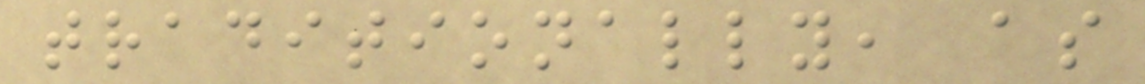traditionally, as
